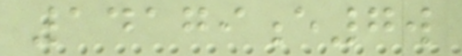14179e7w
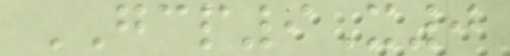GCP9X0
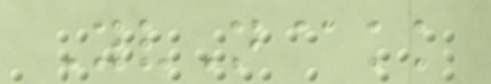YvN@kk
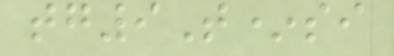tg9T*si
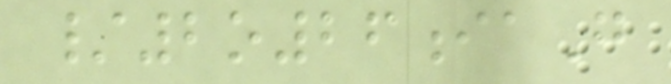/2o26iaG
